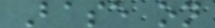Base on
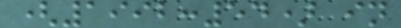(1992:54) in
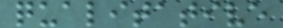qualitative
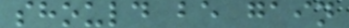should be gain
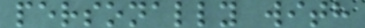personally with
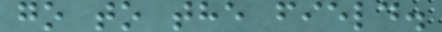go to the field.
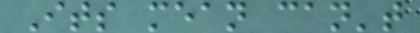Its mean can't
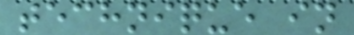technique in
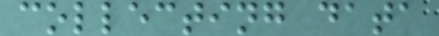collecting data
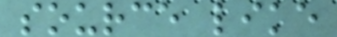source like
